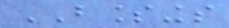BLESSINGS
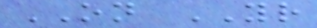ON YOUR
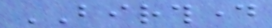BIRTHDAY
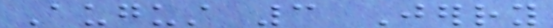August 3 Jerry
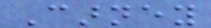Carney
